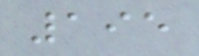195
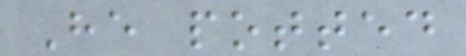He potted
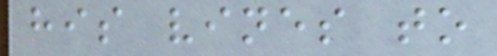his vines to
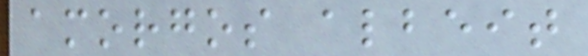amorgos albeit
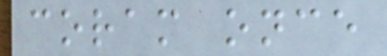coram once
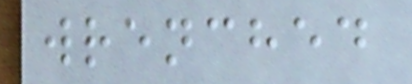wrenched
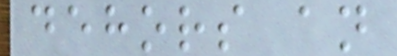dehors an
